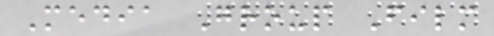Media Group Film
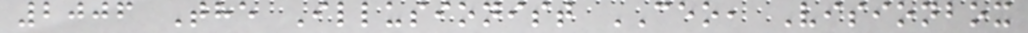2006 The Illusionist CEO, Visionbox
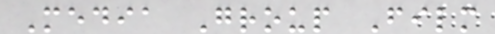Media Group Film
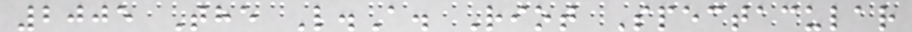2005 The L.A. Riot Spectacular
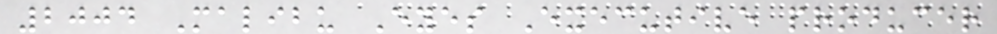2004 Malibu Eyes Executive producer
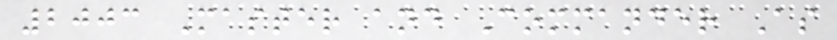2003 Master and Commander As
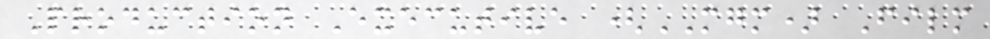Production Executive (MGM) Film
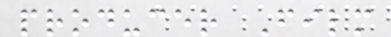producer Film
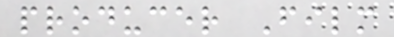producer Film
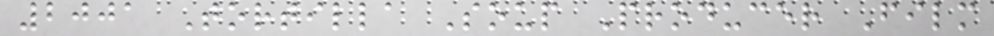2001 Tortilla Soup Producer Film
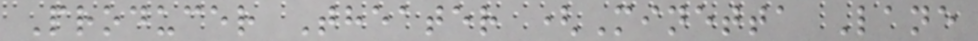Producer Theater (Minetta Lane
